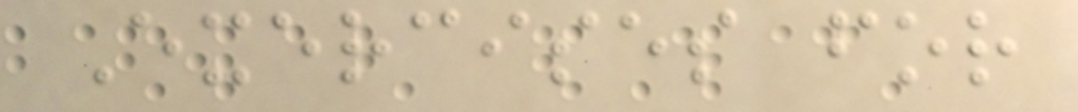Exercises for
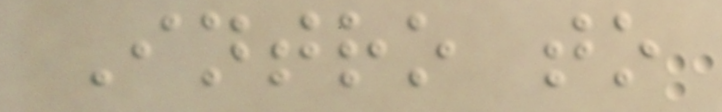Intro to
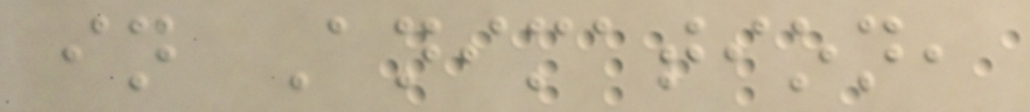in Animation,
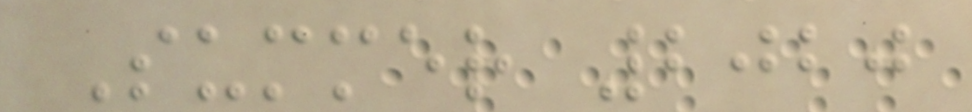Summer 2020
